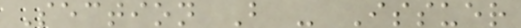Section B - Issuer
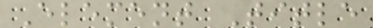Element Title
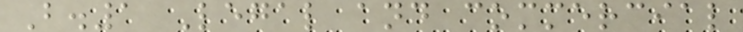B.1 Legal and commercial
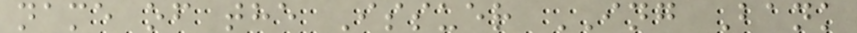name of the Issuer ING Bank
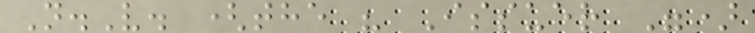N.V. (the " Issuer ")
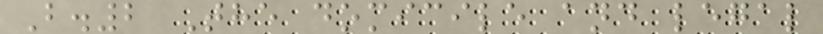B.2 The domicile and legal
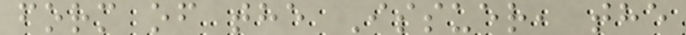form of the Issuer, the
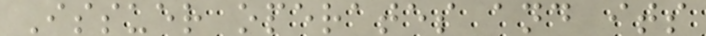Issuer operates and its
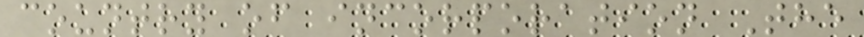country of incorporation The
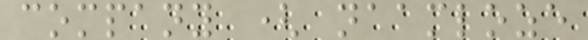company ( naamloze
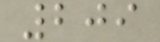209
